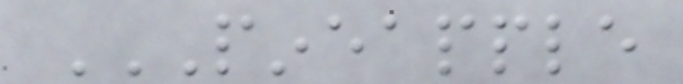PINEAPPLE
